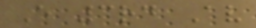E 3rd Av
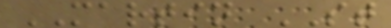MARTIN ST
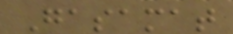Gasamat
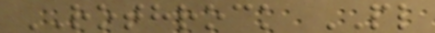ROTHROCK PL
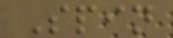Spin
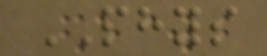PHYS
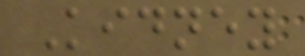Kidney
